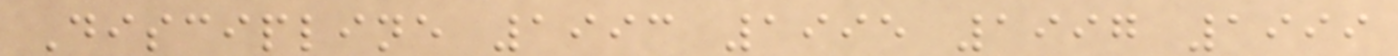Discipline 1993 1995 1997 1999
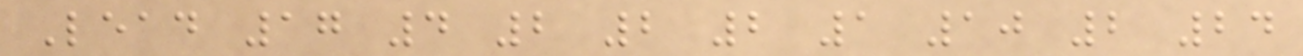Lead 17 4 2 2 2 1 10 2 24
